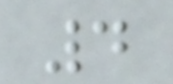4
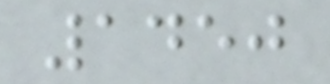1450
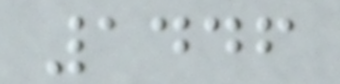1446
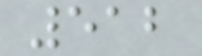512
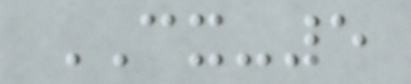CX-5
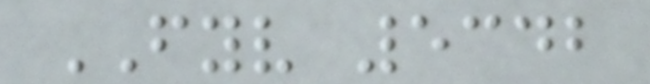FYV 5342
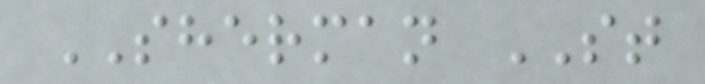SHERMAN ST
